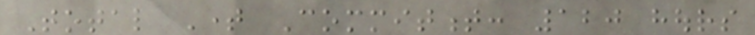Total Time Commitment: 120 hours
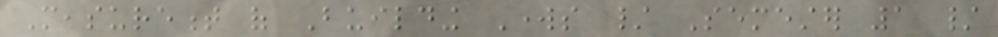Measurement of Building Works / Semester 1 /
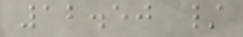12.50 /
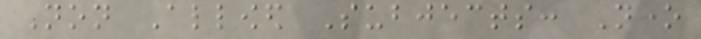Non Allowed Subjects: None
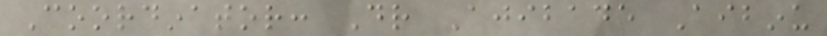Coordinator: Dr Ajibade Aibinu
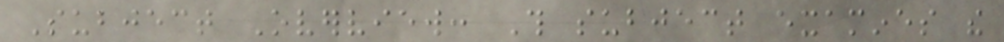Subject Overview: This subject examines the
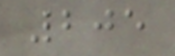205
